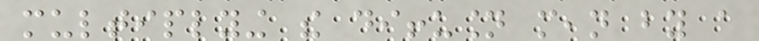multiplying the diffusion mean by a
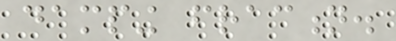damping fraction.
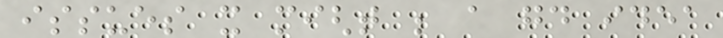issues it might be a good idea
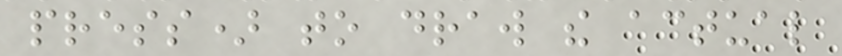press) to draw the actual
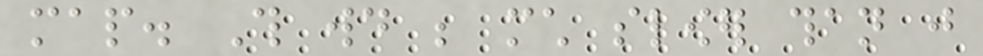map. This would be much slower than just
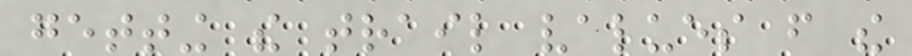getting the trail values from the
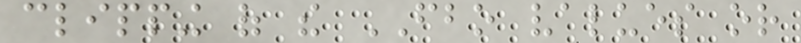clipping of the FBO values or
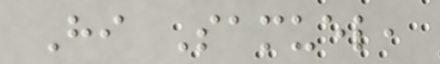Hi Samuel,
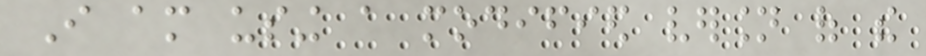I am using a modified version of the
